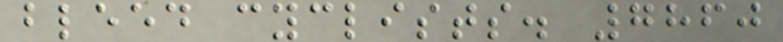bleed cyclists. 7860
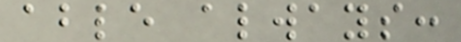able always:
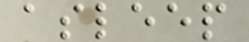asleep
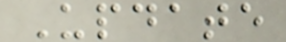Update
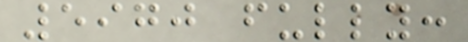5970 fully:
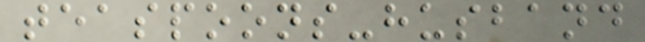teaspoons-husband
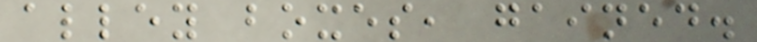alley boxes, gained.
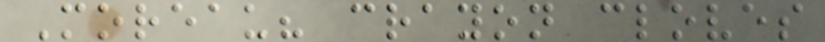Moreau? crayon cloves
